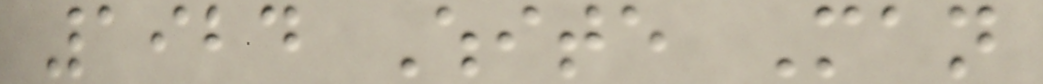1924 White Man
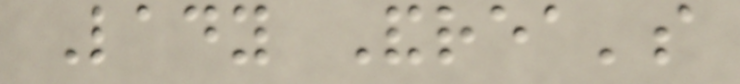Lady Andrea's
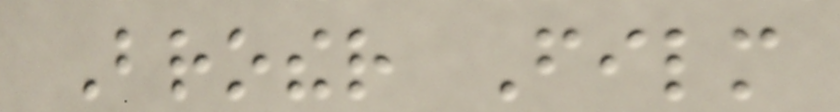Brother Film
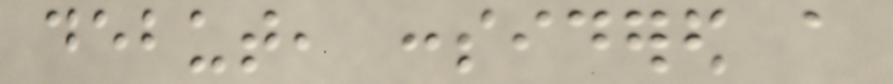debut, considered a
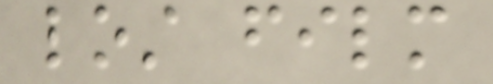lost film
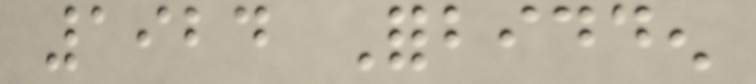1924 Forbidden
